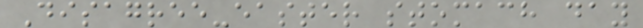Disagree-easter stomach day
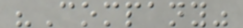"Company"
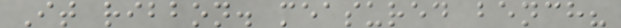It ribbon. measured bench?
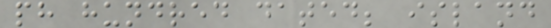ph hundred dated; island
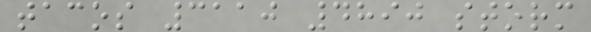tacos 3110 4890 storm
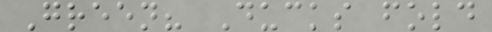Green? Ducks fold
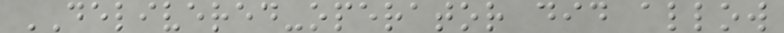DELIVERED-operator did allow
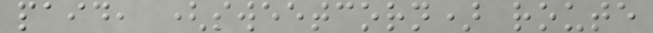paid, (sweetcorn) route
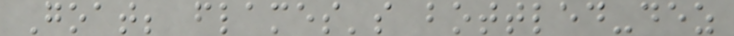Goat; flames's bottled-dez
